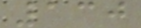130
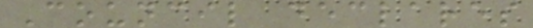Council declares
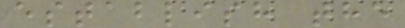establish the
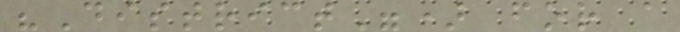"District") for a
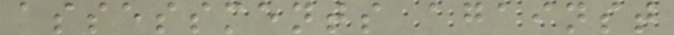assessments against
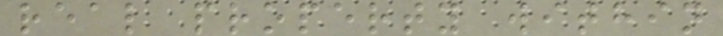real property within
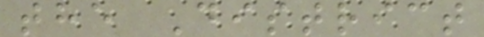the District
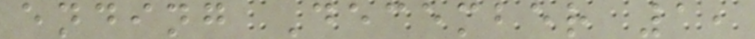ending December 1,
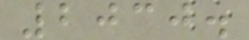2030.
